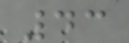43
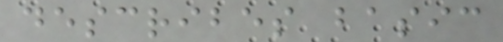describes basic
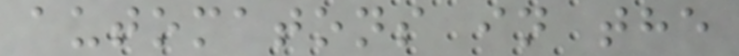automatons in the
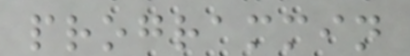programmin
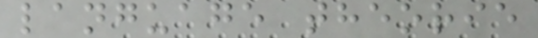language theorie
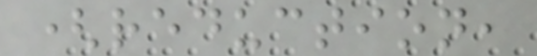(reduction,
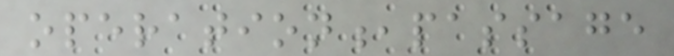operation,passage
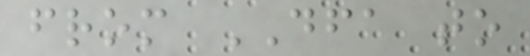from DFA to
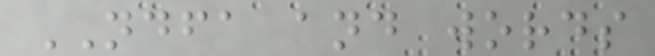NDFA and words
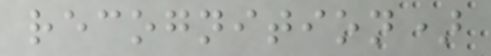recognition)
